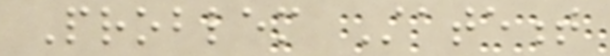Problem Statement
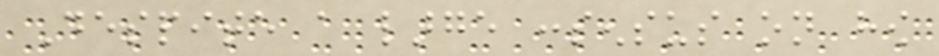Despite a large consensus on how
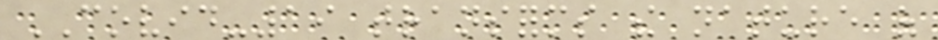COVID-19 transforms the nature of
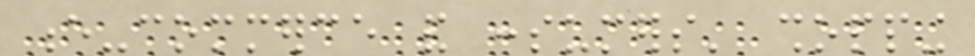e-commerce and consumers' shopping
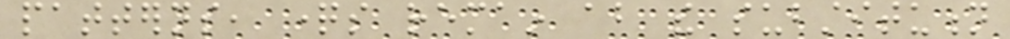patterns, questions remain about the substitution
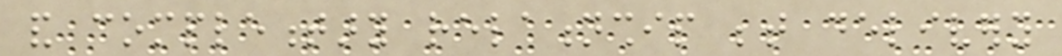and complementary relationship between delivery
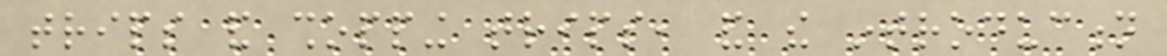trips and shopping trips, and the introduction
